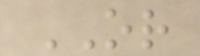OR
